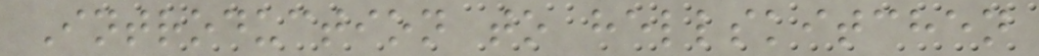Introduction to hellskitchen
